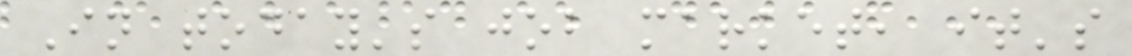In today's job market, it's
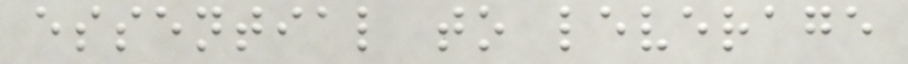essential to leverage
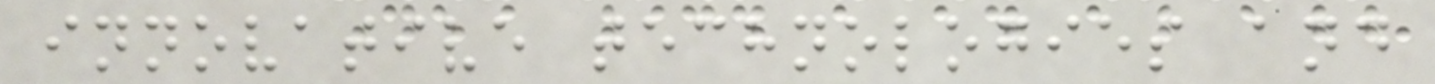innovative technologies and
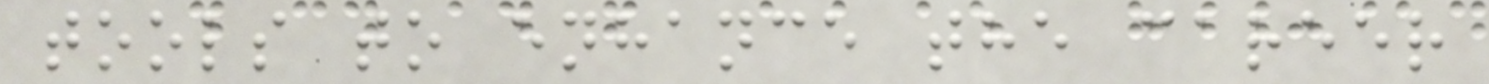tools to enhance the career
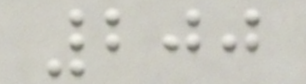200
